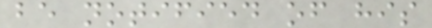be notified of his
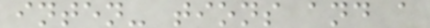inten- tions and a
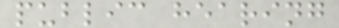public hearing
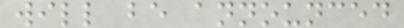will be announced
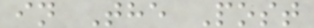in The Post
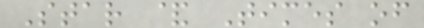Star & Times of
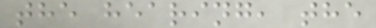the hearing, the
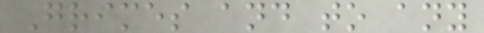Grimes and to any
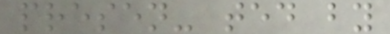presen- ted by
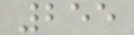255
